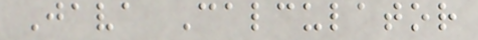Java Calculator
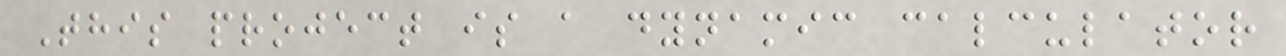This project is a dynamic calculator
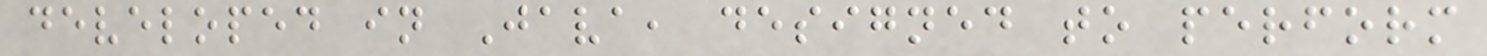developed in Java, designed to perform
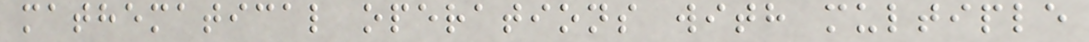mathematical operations with multiple
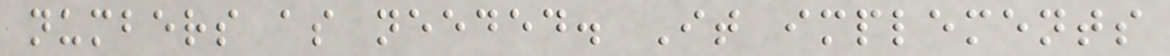numbers as needed. It implements
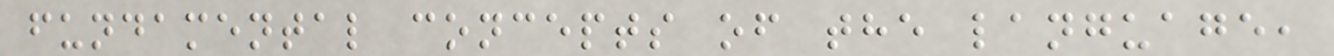fundamental concepts of the language,
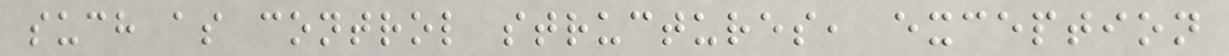such as control structures, exception
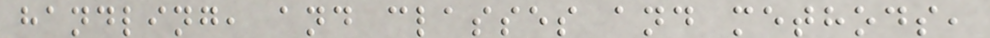handling, and classes and methods,
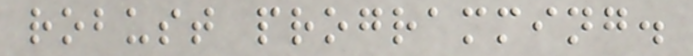robust programming.
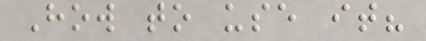How to use it?
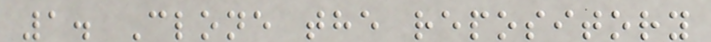1. Clone the repository
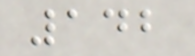142
